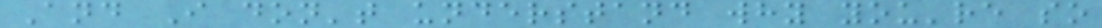And I don't understand why you're so
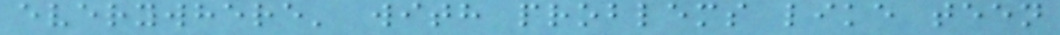everywhere' with problems like teen
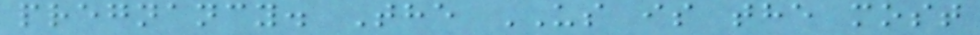pregnancy. The US is the most
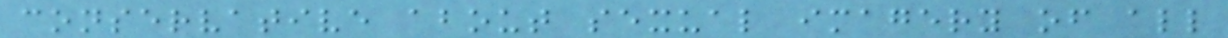conservative about sexual imagery of all
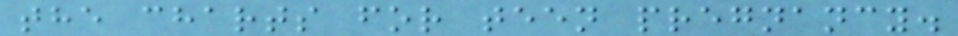the charts for teen pregnancy.
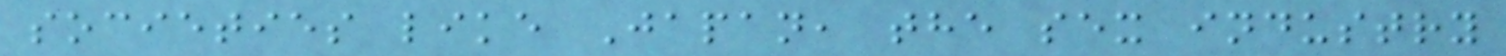societies like Japan, the sex industry
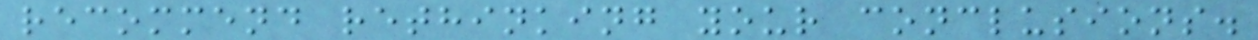recommend rethinking your conclusions.
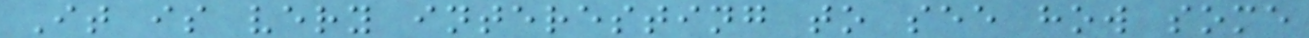It is very interesting to see how some
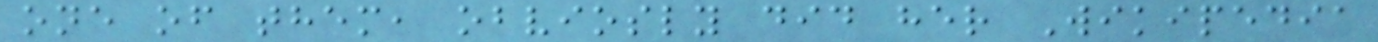one of them, obviosly did her Wikipedia
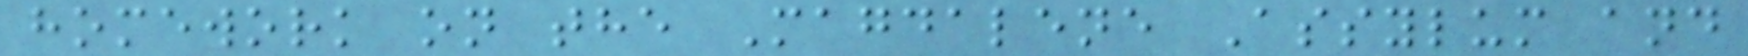homework on the Magdalene Assylum and
